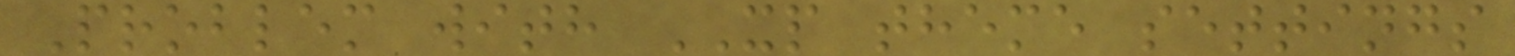Problem with XP theme settings
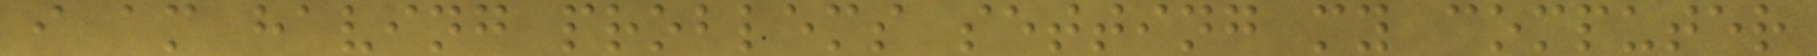i am having problems setting my computer
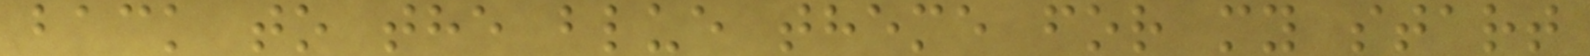back to the blue theme for my start
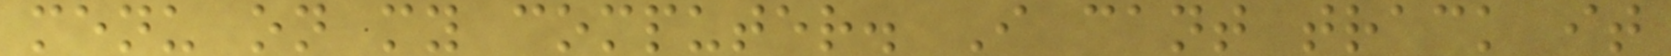menu on my computer. I cant track it
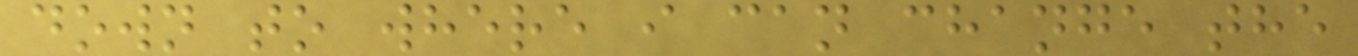down to where i can change the
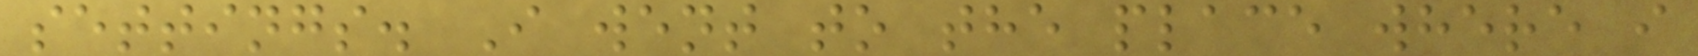settings. I went to the place where i
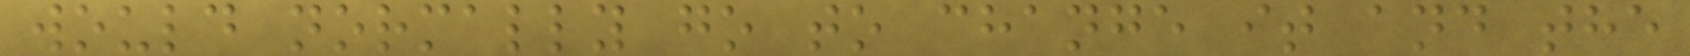would normally go to change it and the
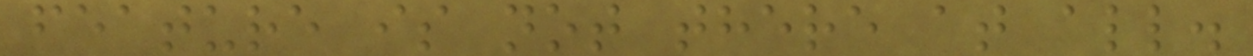feature is not there at all.
